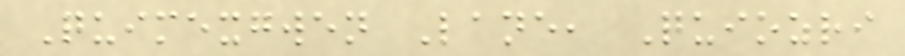Quimexgwen Lane, Quiozri
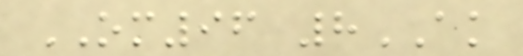OM96 8AK
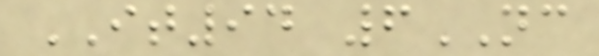IT94 6NC
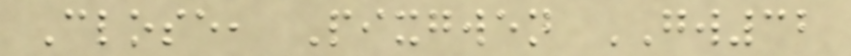Close, Pixgwen GW32
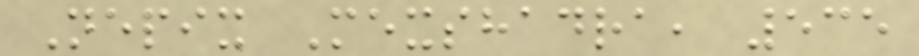Nepix Mexshadra, 535
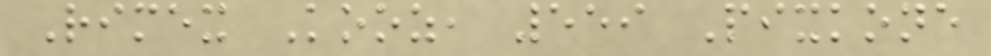Rimex Kooz, 559 Pixkone
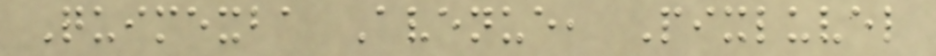Quimexba Avenue, Pixluvel
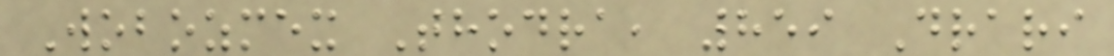Wobozmex Thodra, 859 Drari
